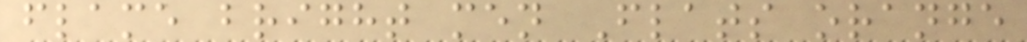flame bright men Flats orange
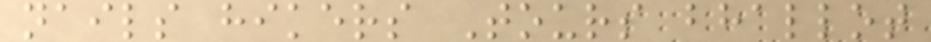nails hikers Tours bhallot
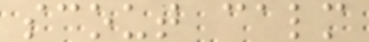scout calm
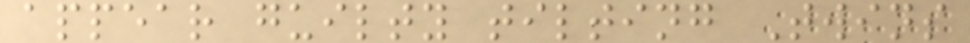appear guilty tilting Twins
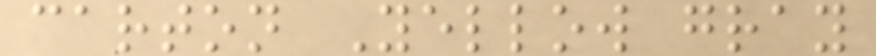carton Yellow gray
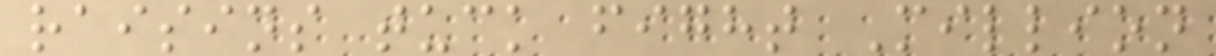raisins tuck fight Million
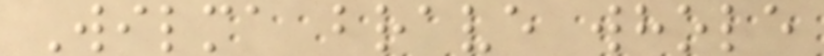Wilma brave whole
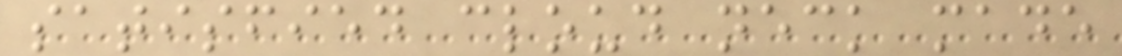satisfied cloud neck made
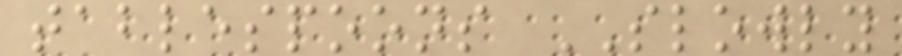tablespoons SLOWLY
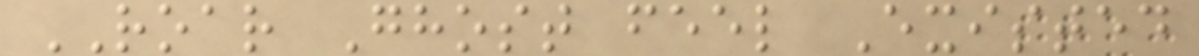ROAR Ghost feel Existed
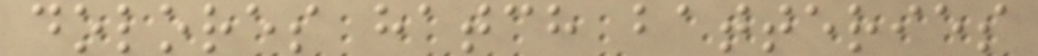dolores hatch batteries
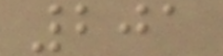201
